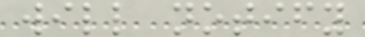will notify
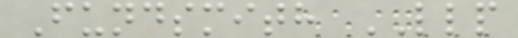Fundsmith LLP
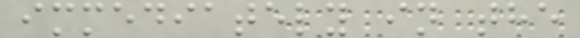immediately in the
